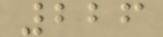226
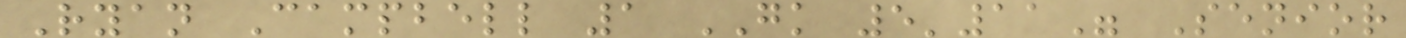Ryan Campbell 1 GK 5'11" Senior
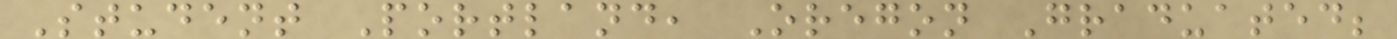Student Portland, Oregon Graduated;
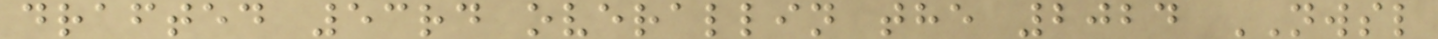drafted 53rd overallin the 2024 NWSL
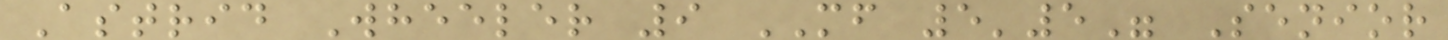Astrid Wheeler 9 MF 5'5" Senior
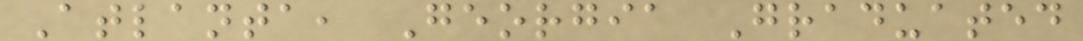Atlanta, Georgia Graduated
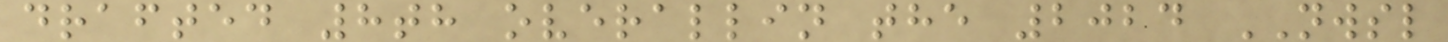drafted 8th overallin the 2024 NWSL
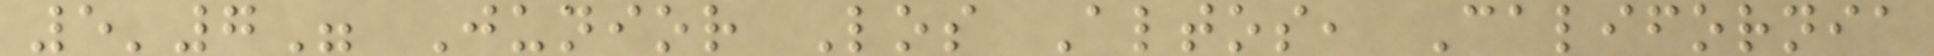5'7" Junior Los Altos, California
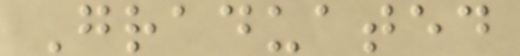Graduated
